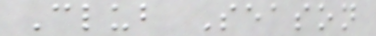Club Season
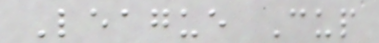League Cup
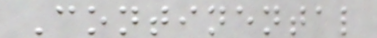Continental
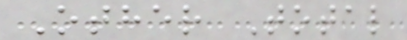Other Total
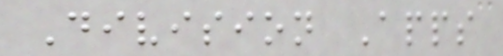Division Apps
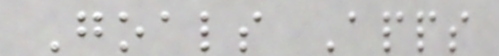Goals Apps
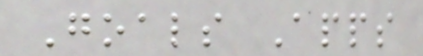Goals Apps
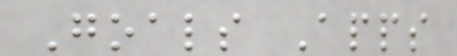Goals Apps
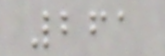261
